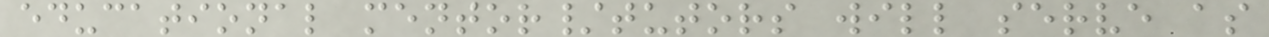educational mentor/tutors will serve as
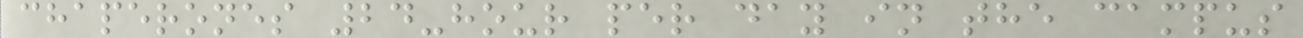chaperones 24-hour per day in the campus
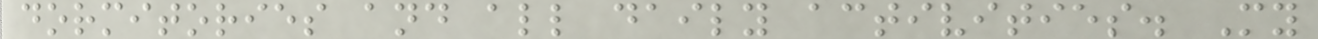dormitories and all daily activities. My
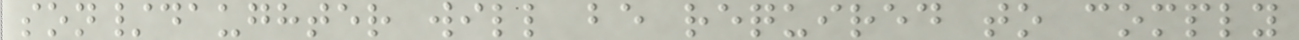son/daughter will be required to comply
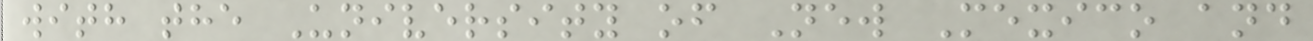with the University of New Mexico and
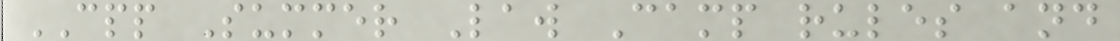CPP Summer Law Camp rules and
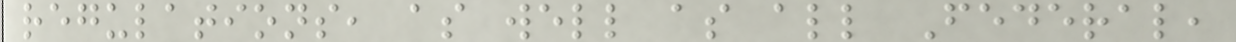regulations, as well as all Federal,
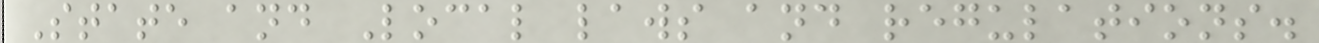State and Local laws and regulations.
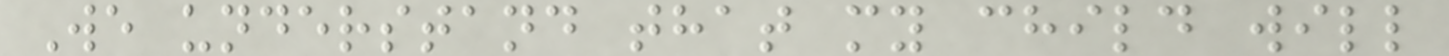We understand that my child will
